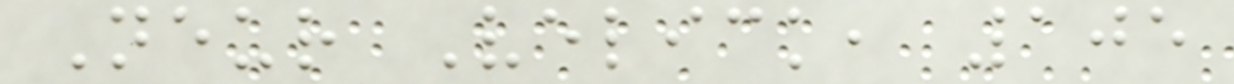Neur Velick, 105
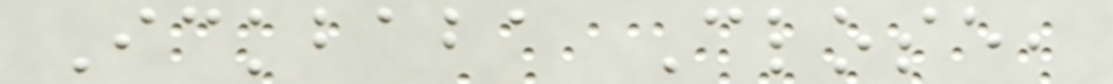Ickbaba Close,
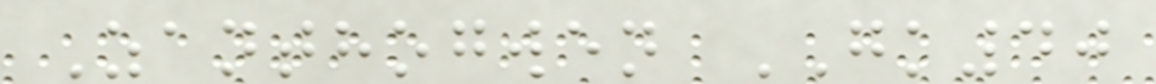Zanthogwen GK40
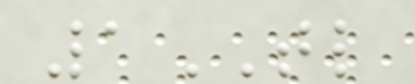1TL
